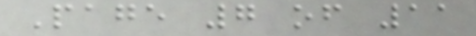Page 7 of 11
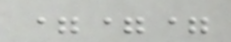===
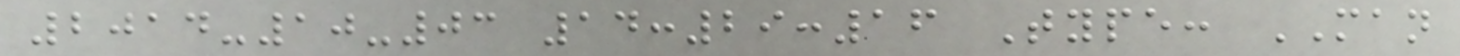2014-10-03 14:29:16 Type: MAN
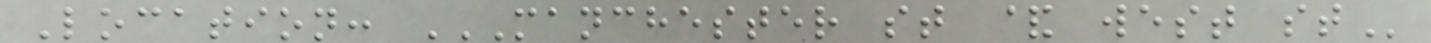Location: MANCHESTER ST & WEST ST
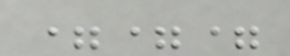===
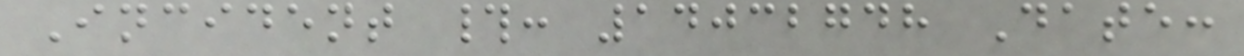Incident #: 14032748 Date:
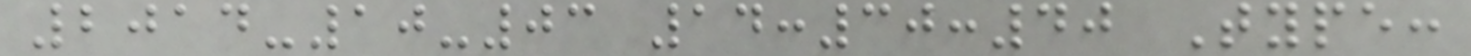2014-10-03 14:30:40 Type:
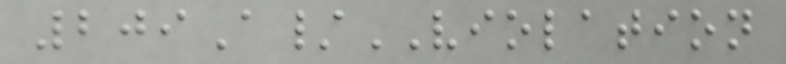209A/VIOLATION
